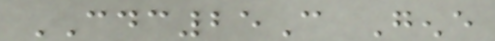CDC25C Gene
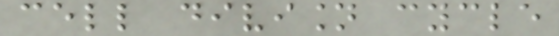cell division cycle
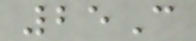25C
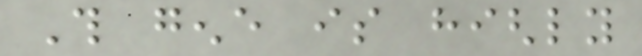This gene is highly
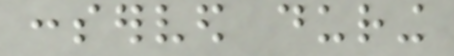conserved during
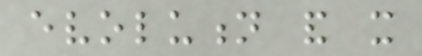evolution and it
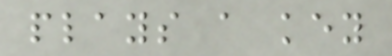plays a key
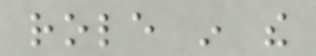role in the
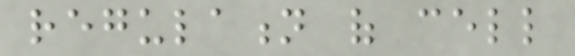regulation of cell
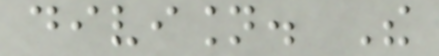division. The
